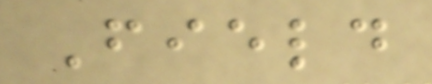Field
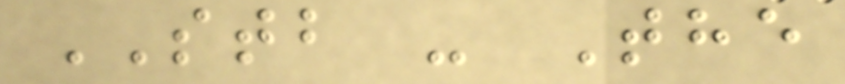STB - The
